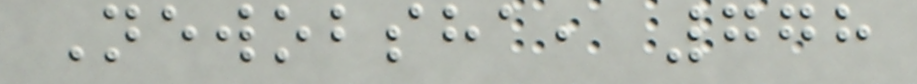Newobsha, 778
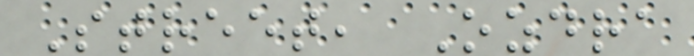Street, Ozdra
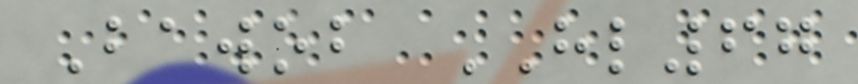Bawob HL67
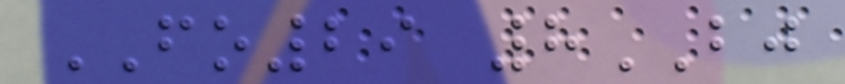FO29 8BJ
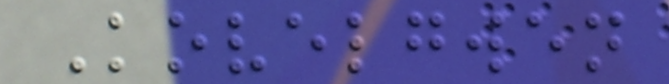Kovelgwen
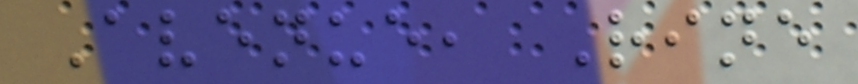Avenue, Rine
